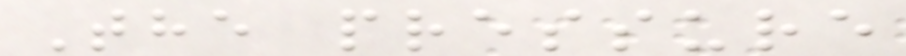The pressure
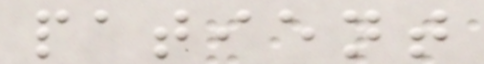patient
